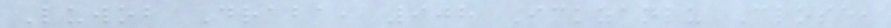Luwob Draba, 908 Ickzanlu Close,
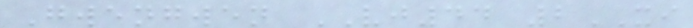Gwengwen VJ44 2XI
